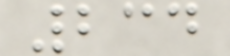234
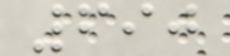690
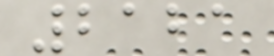2121
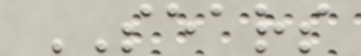SEARS
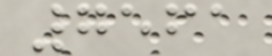7561
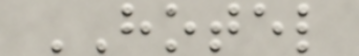HOTEL
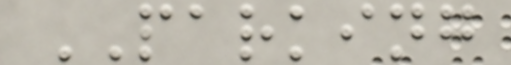PARKING
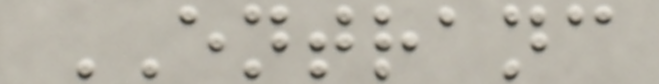ENTRANC
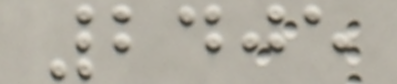2405
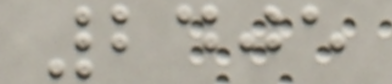2405
